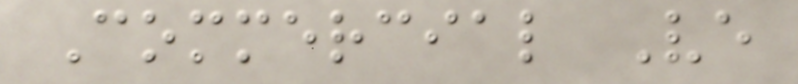Commercial Ve
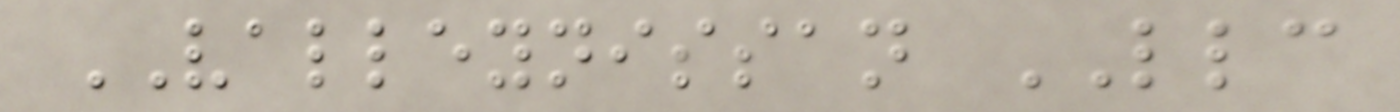VALLEYNISSAN LLC
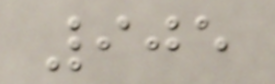905
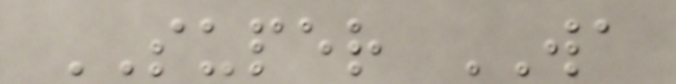SUPER WA
